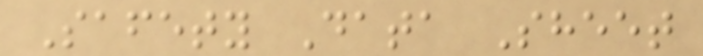Safety Data Sheet
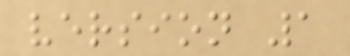version 1
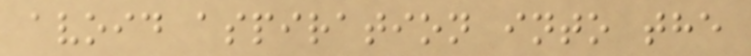avoid aspiration into the
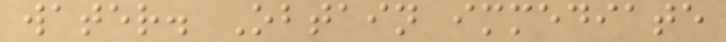water. Obtain immediate
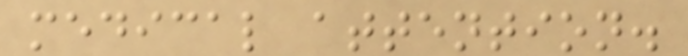medical attention.
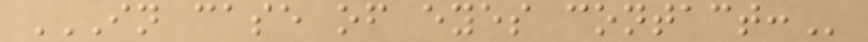IN CASE OF EYES CONTACT:
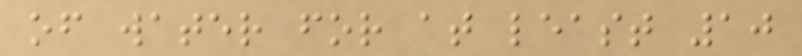of water for at least 10
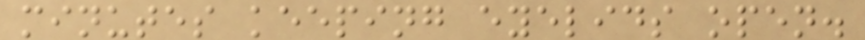minutes keeping eyelids open.
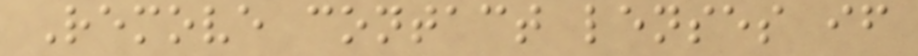Remove contact lenses if
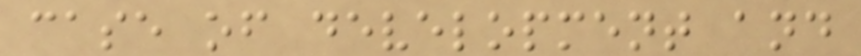case of development and
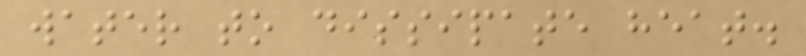water to dissipate heat.
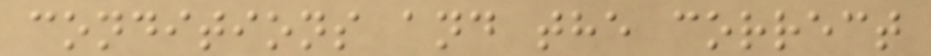conditions and the correct
